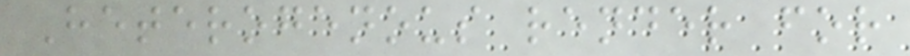Heterogenous render for
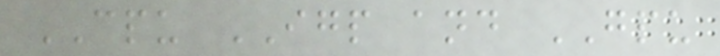CPU IGP and GPU
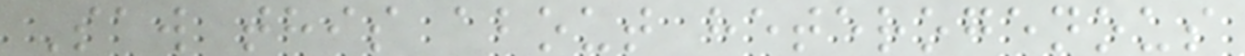Saw this about heterogenous
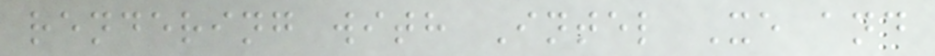rendering with Intel Xe and
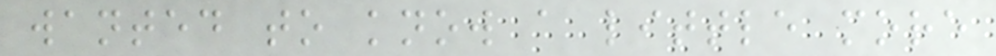wanted to know a little more
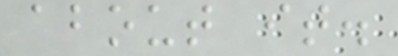about it.
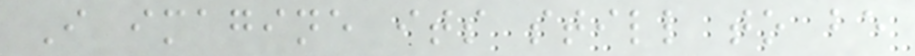I imagine its still to be
